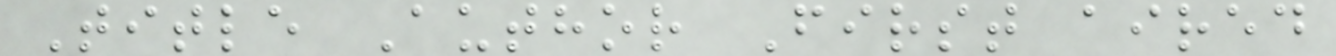Title Author First aired
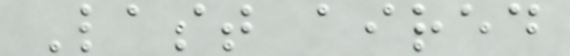Last aired
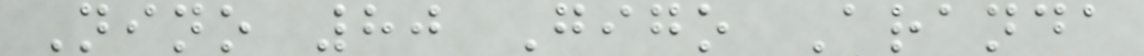Nino 80 Gigo Aranda
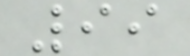99
